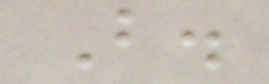B.
